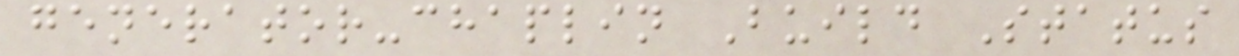generator-chaplin Build Status
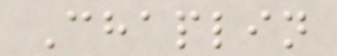Chaplin
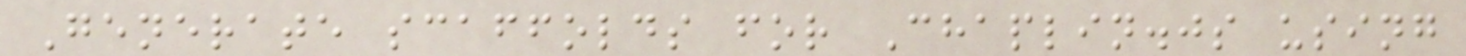Generate scaffolds for Chaplin.js using
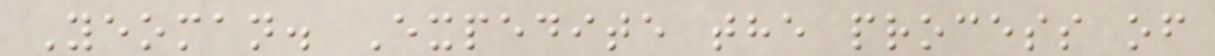Yeoman. Expedite the process of
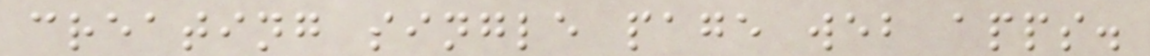creating single page web apps.
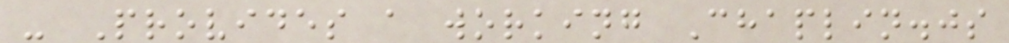- Provides a working Chaplin.js
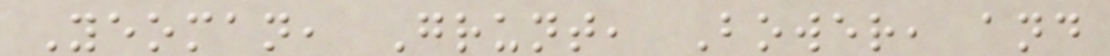Yeoman, Grunt, Bower, and
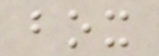box
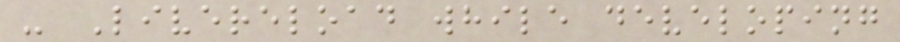- Livereload while developing
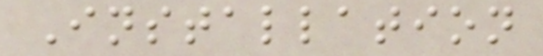Installation
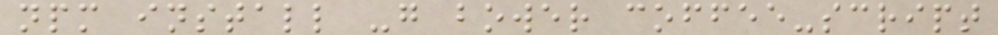npm install -g bower coffee-script
